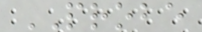PROBE
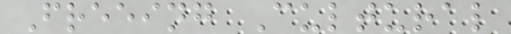Freeing Cultural
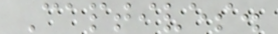Captives.
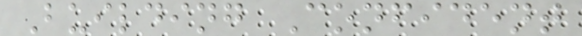Building Confident
